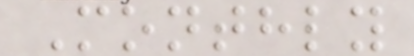Monthly
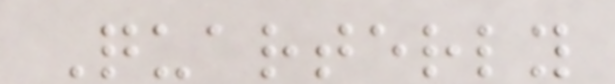Quarterly
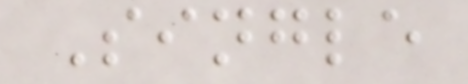Single
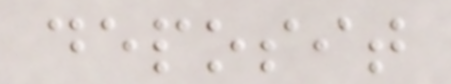deposit
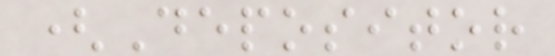(Depositor
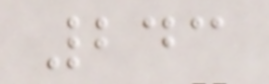243
